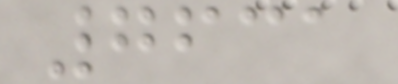7631
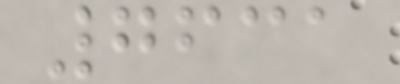7631
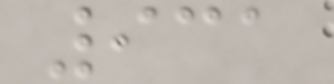931
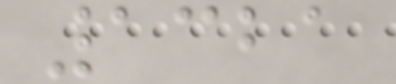1321
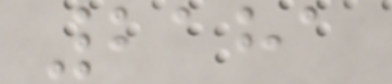2181
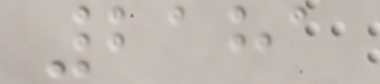2181
